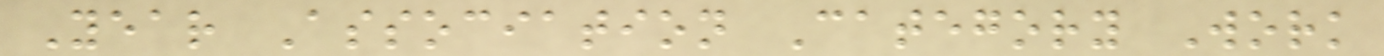Year Association Category Work
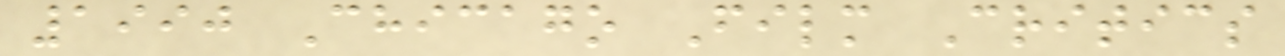1990 Chicago Film Critics
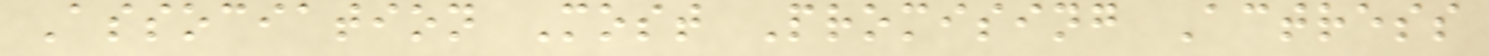Association Most Promising Actress
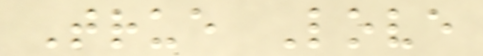True Love
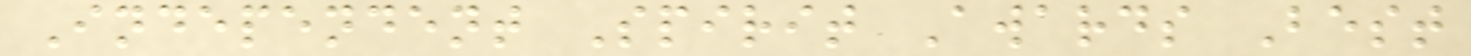Independent Spirit Awards Best
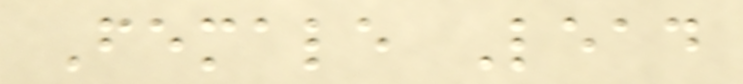Female Lead
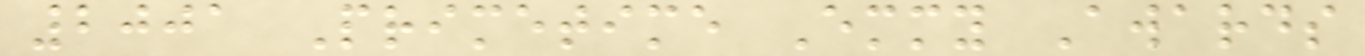2001 Primetime Emmy Awards
